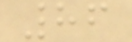86
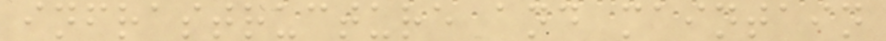infrastructure and maintain
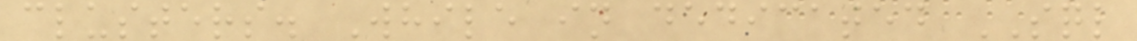clusters. While in dedicated SQL
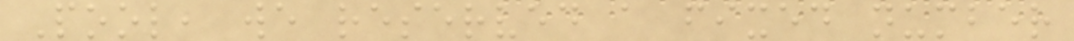Pool, we reserved a fixed number
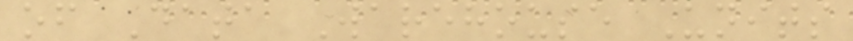of Data Warehouse Units
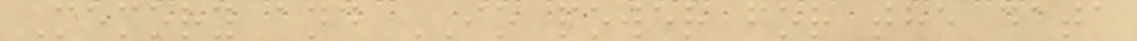Memory and IO power for the data
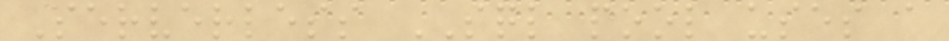Serverless SQL pool uses a
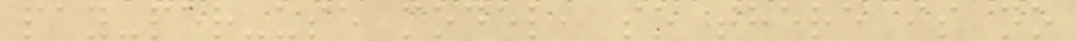pay-per-use model, so there is no
